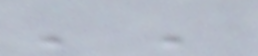''
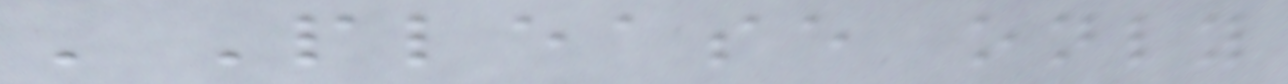'Please only
